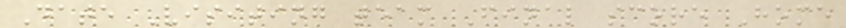Date Visiting team Final score Home
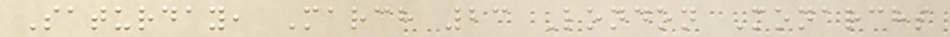Saturday, March 23 London Monarchs
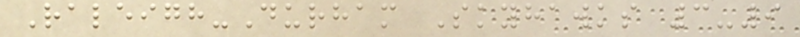Raleigh-Durham Skyhawks 3-9
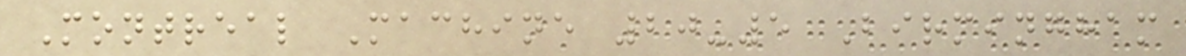Montreal Machine 20-5 Birmingham
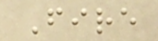Fire
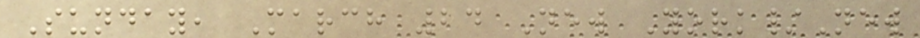Sunday, March 24 New York/New
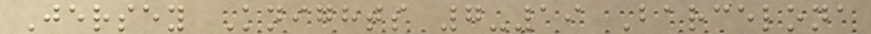Jersey Knights 7-19 Barcelona
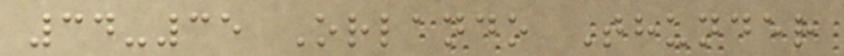34-35 Orlando Thunder
